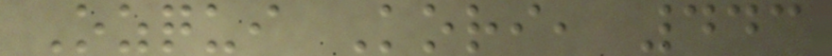Ozqui Kori, 443
